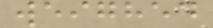weighed
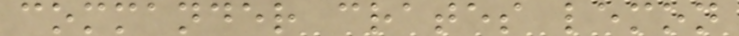commander crates lemon
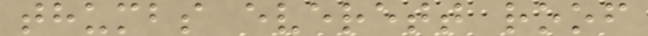thumbs everett roof
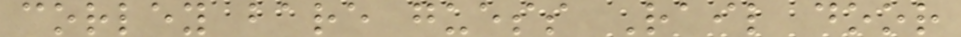corley bare guess Rail door
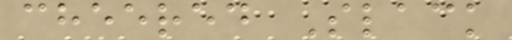cheered Slack
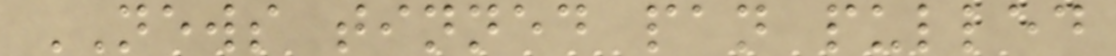NEWS tinned pan pulled
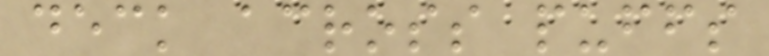deck across puffs
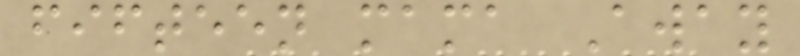fifteen mama Away
